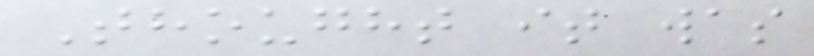Thought it was
